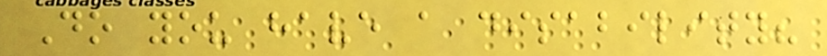Do you have a disability?
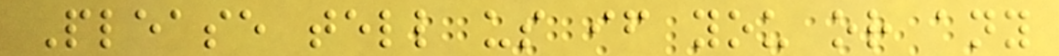Please tell us if you or any
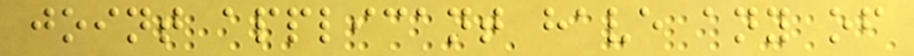joint applicant have any of
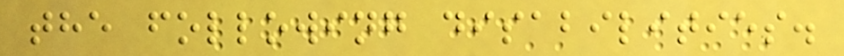the following disabilities.
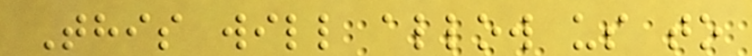This will allow us to
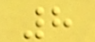8
